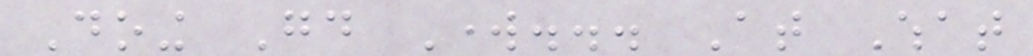Doing Good Work... At What
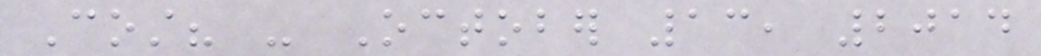Cost? - October 13, 2014
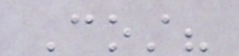Cost?
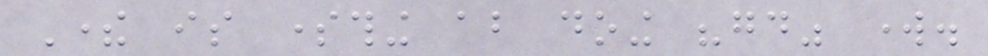There is something about doing "good" work.
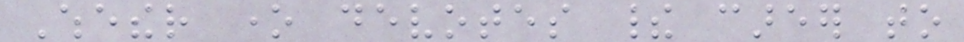Whether one devotes their career to
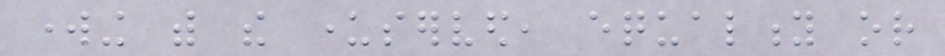working with the underserved, equality or
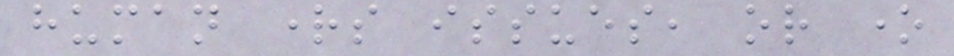human rights issues, or one
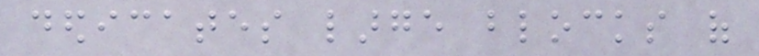dedicates large blocks of
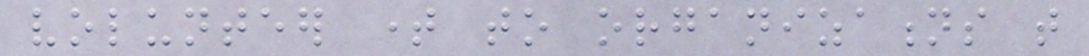volunteer time to organizations that
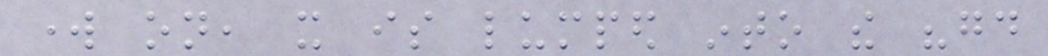work on, it is lumped into the "good
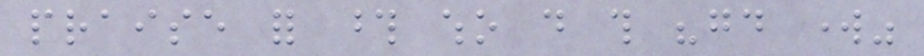praise for those who do this "good work"
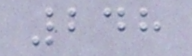248
